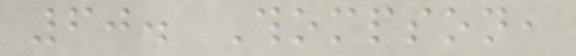60. Thompson,
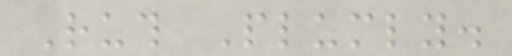Ruth Plumly.
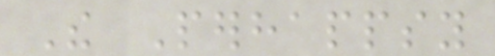The Perhappsy
